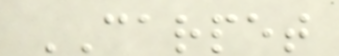CARPET
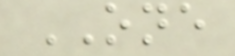ONE
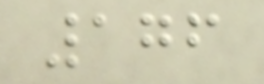176
